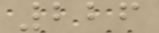226
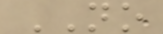NO
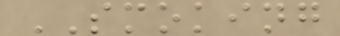SMOKING
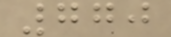770
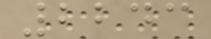2243
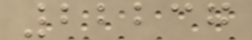22237
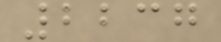2237
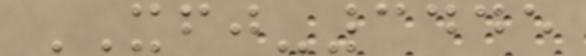XFJ-3445
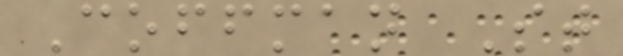Coffman St
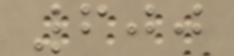600
